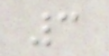3
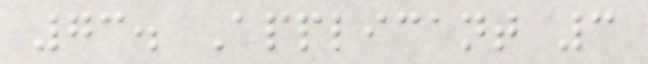73. Applicant 3
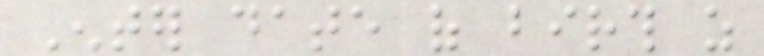Enter date of birth as
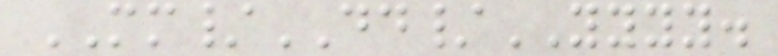MM/DD/YYYY.
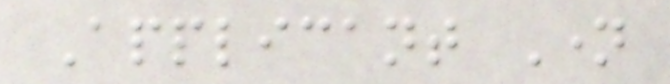Applicant Name
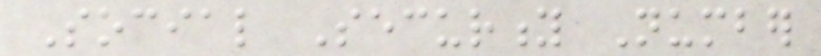Social Security Number
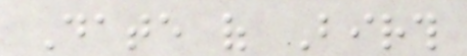Date of Birth
